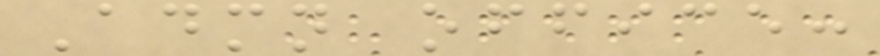Admn office:
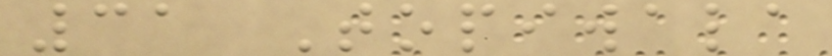31 Topiwala
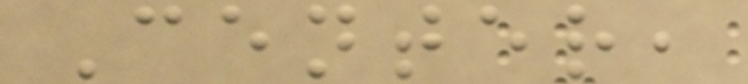Center,
